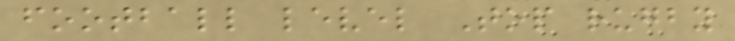football level Top rugby
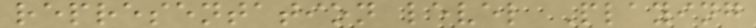representation level Playing
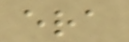era
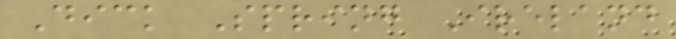Dick Spring Ireland
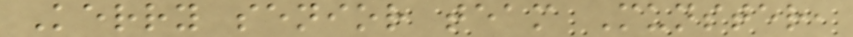Kerry senior team Munster,
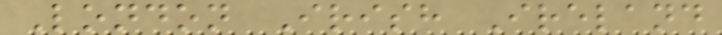London Irish Ireland
